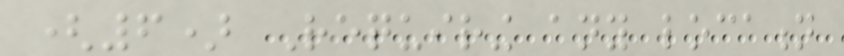(6) Requiring any location
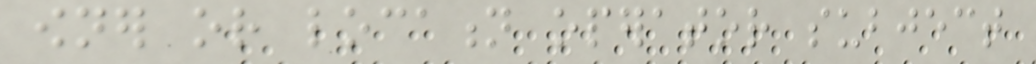owner or location operator subject
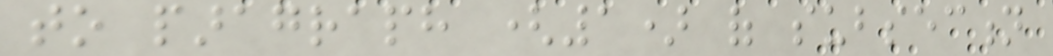to paragraph (1) of subsection
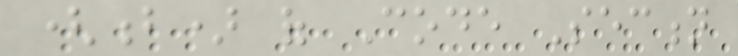(b) of Code Section
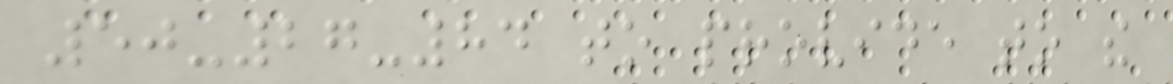50-27-84 to provide to the
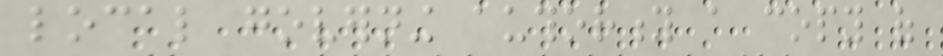local governing authority a copy of
